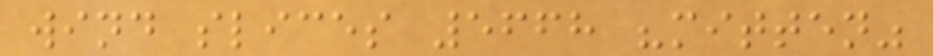wind slices 5668 "mitten"
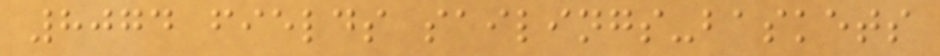8074 fields sailings-baskets
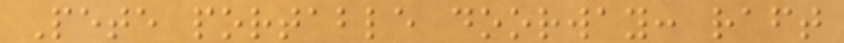Pete portable doorway: raft
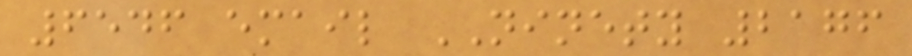6546 email NINETY 2176
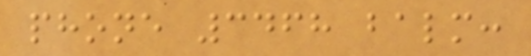phone 3468 balm:
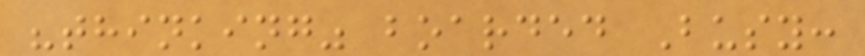"thinking" boarded Busy:
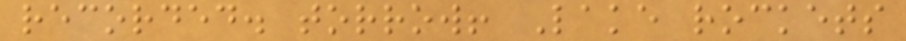recorded. torrow! Lake rockets
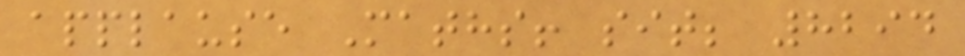applause Maths! sit; 8294
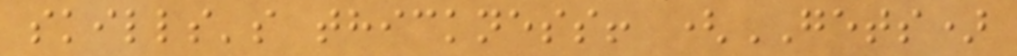skills's thickness! (GETS)
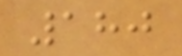180
